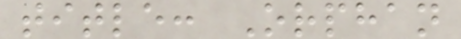title: Orphan
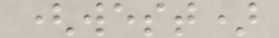(west)
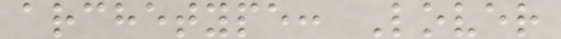archetype: Lover
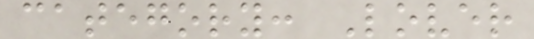category: Lover
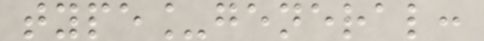type_general:
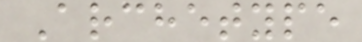Archetype
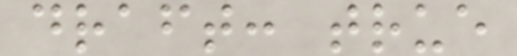draft: true
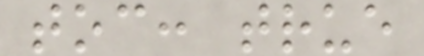toc: true
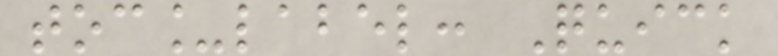toc_label: Quick
